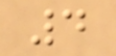4
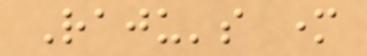Raju's mother
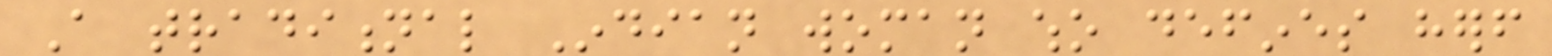A traditional Indian woman who defines herself
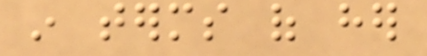in terms of her
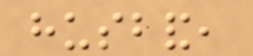husband,
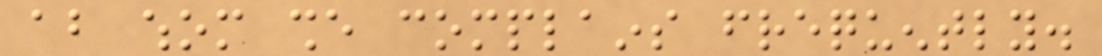about whom she complains frequently.
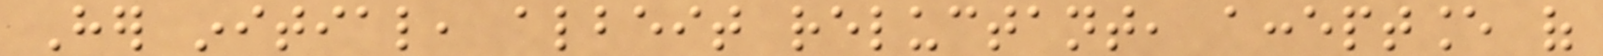Her initial, albeit reluctant, acceptance of
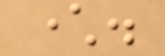character.
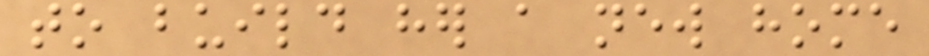to build her a new home
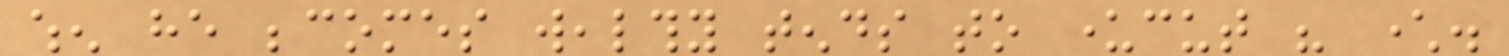when he becomes wealthy tends to undercut his character.
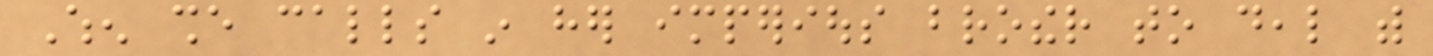When she calls in her imperious brother to deal with
